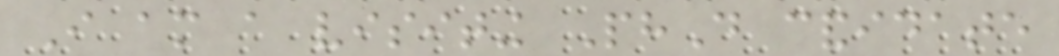I am a visiting PhD candidate
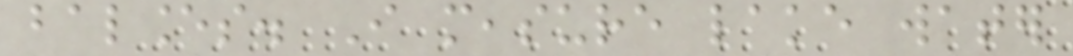balances. I measure lake water
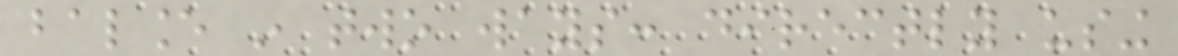balance in two ways: directly using
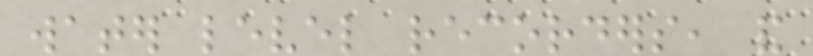water level recorders, and
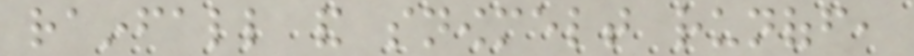rainfall and snowmelt runoff,
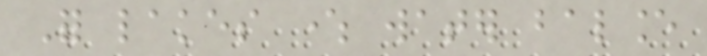For lakes where water balance
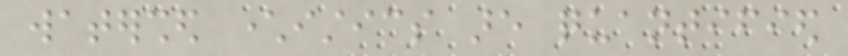watershed characteristics are quantified
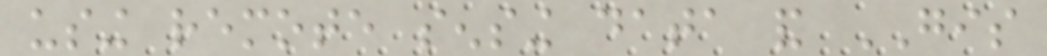using remote sensing data and GIS
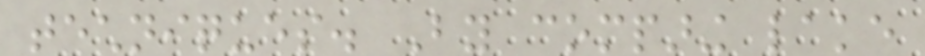techniques. By comparing lake
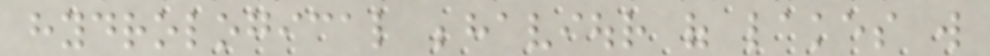hydrological behaviour of lakes will
